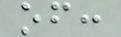of:
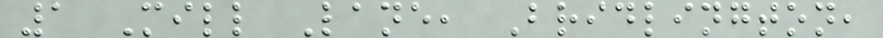1 Mill Lane, Bridlington,
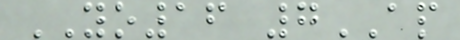YO16 7AP
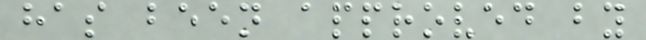has been approved by
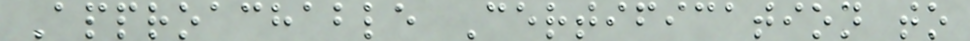Approachable Certification to
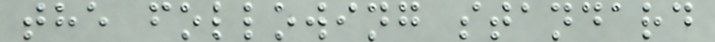the following standard
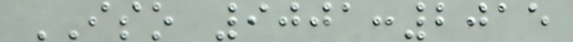ISO 9001:2015
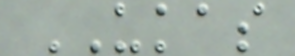UKAS
